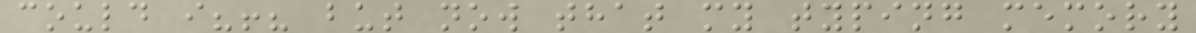could i?!? but now that my typing memory
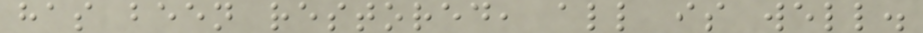has been restored, all is well.
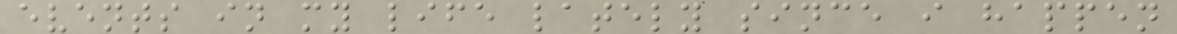events in my life lately since i happen
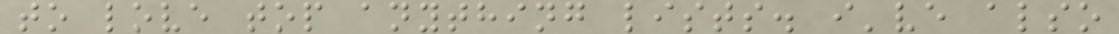to love top anything lists. i've also
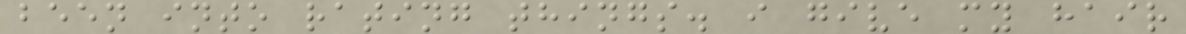been into rating things. i give my hair
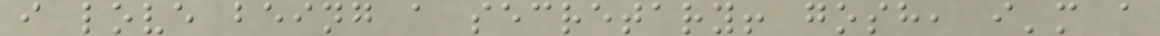i love being a secretary! gosh, i'm a
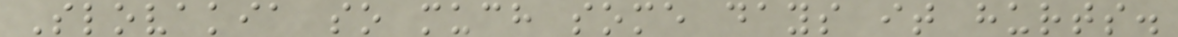Slovakia so much some days it hurts.
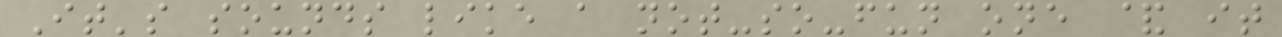It's sounds like a not-so-fun one & it
